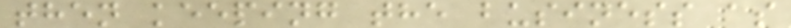then keeping the business as
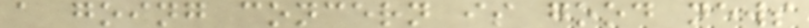a going concern is good news
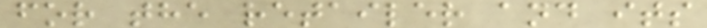for the retailer and its
